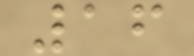16
